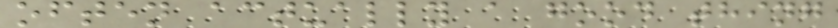often actually a good thing
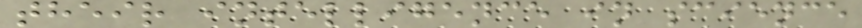their intelligence in science
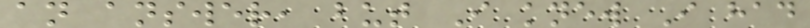an answer, but I knew I had
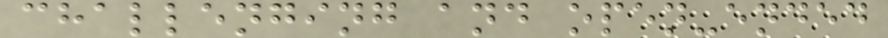challenging and open-ended
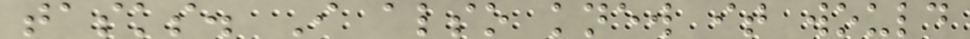tasks. I also knew it would
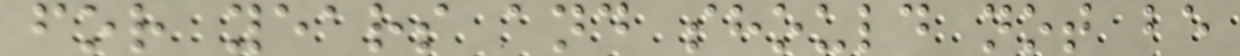for years and should not be
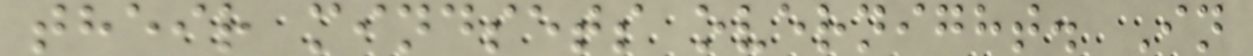their mindsets overnight. In
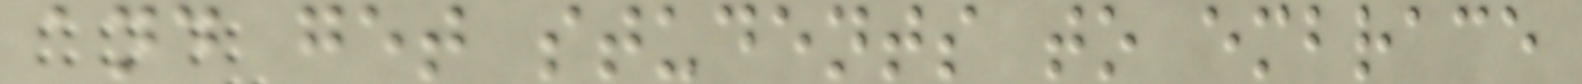and get students to embrace
